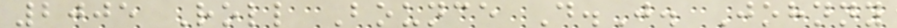2005 Roll Bounce D.J. Johnny
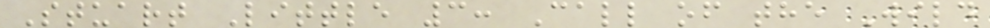Stuart Little 3: Call of the Wild
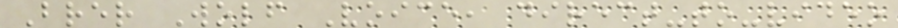Brer Wolf Voice, direct-to-video
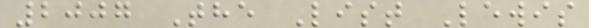2007 The List Lewis
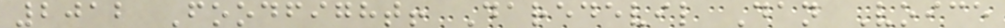2012 Foodfight! Daredevil Dan Voice
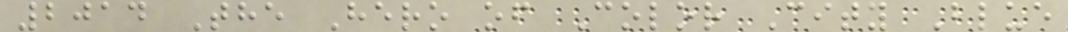2014 The Hero of Color City Blue
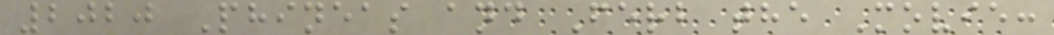2020 Phineas and Ferb the Movie:
